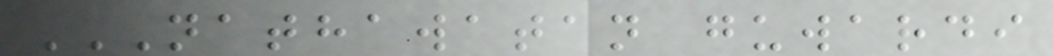NATHAWATAN GUWARDI
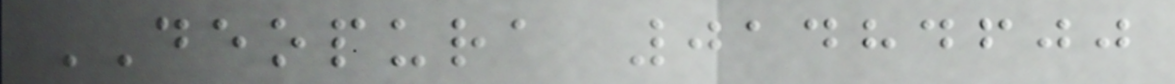DEOPURA 01484600
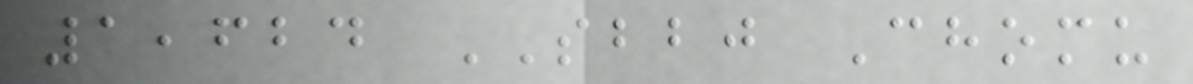1,624 SBBJ Chomu
